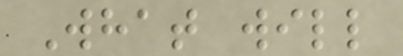What will
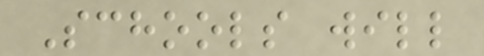Schools will
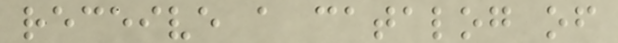receive a catalog of
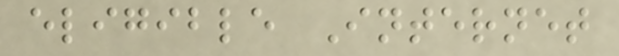eligible Internet
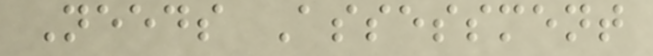Needs Assessment
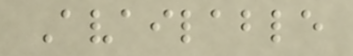Available
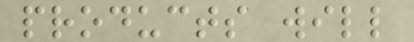products will
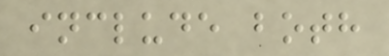include both
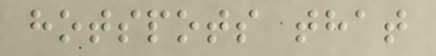hotspots that
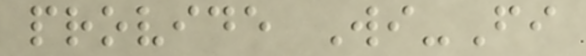provide Wi-Fi
